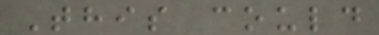This could
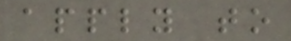apply to
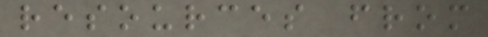resources from
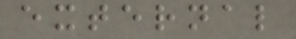external
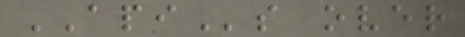APIs over
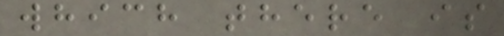which there is
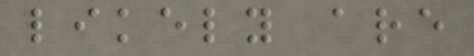likely are
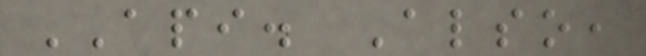API. Also,
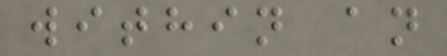within an
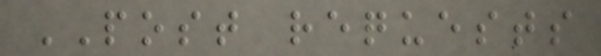POST requests
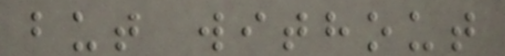but without
